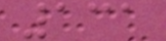131
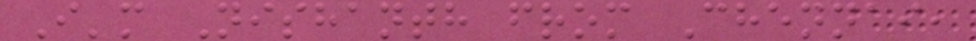I'm Nishanth from Chennai,
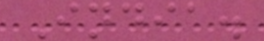India.
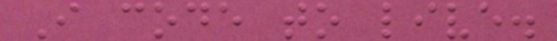I code to live.
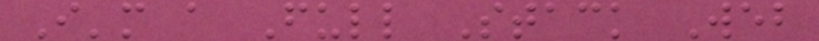I'm a Full Stack Web
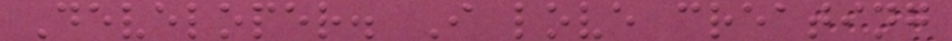Developer. I love creating
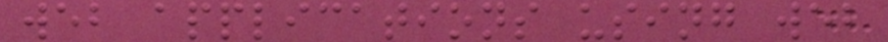web applications using web
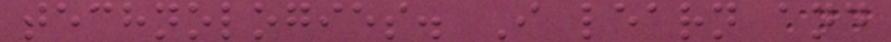technologies. I learn and
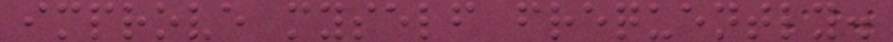improve myself frequently.
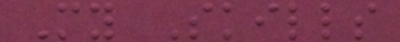My Skills
